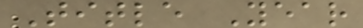Title Year
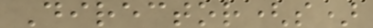Director(s)
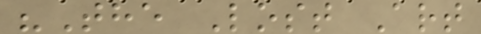"The Lost Art
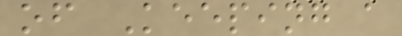of Keeping a
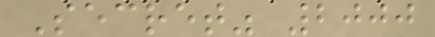Secret" 2000
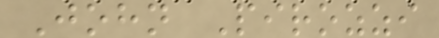John Pirozzi
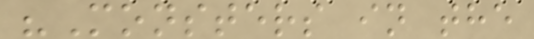"Monsters in the
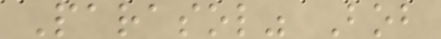Parasol" Bob
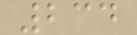234
